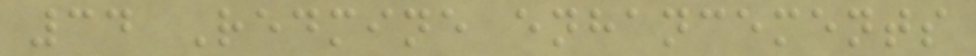34 Redmine enhancements
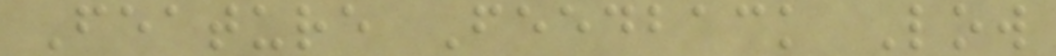Feature Feedback Low
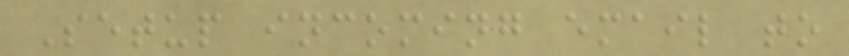Setup incoming email to
